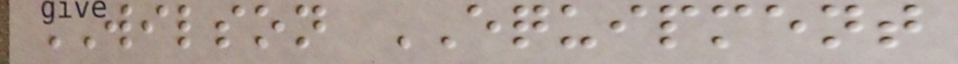WILSON EQUIPMENT
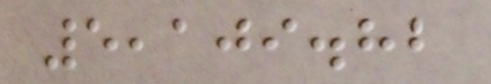5,109.82
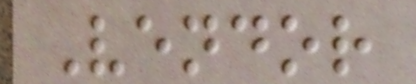Vendor
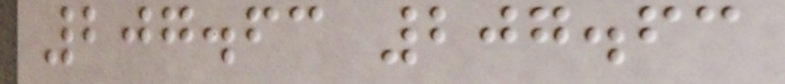207.63 207.63
